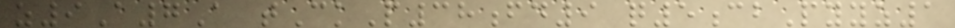z9A7A tCkP38fd9 q5cbPyyz1
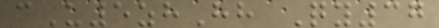cU5zhHh Qy37
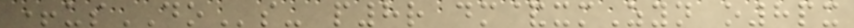+usDOs- p8r dm&xmZyn o8px
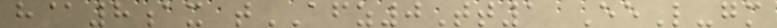h@8ax tAFZ0Tt1 EeL-gm
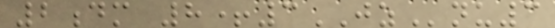2dm 8+3JZnu3
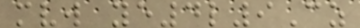mvw ye4l9Cz
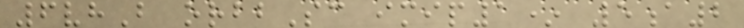6vhB orbbSc imip1* 5a2
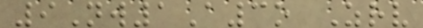9Nw1A3o Zrv
